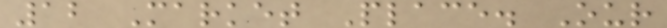12 Market Place. Our
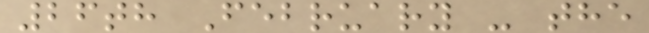26th February - the
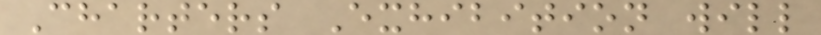Charters Exhibition will
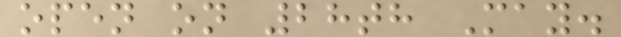open on 28th May.
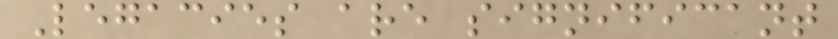Legacies are significant
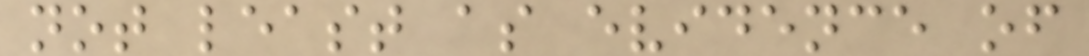not least as evidence of
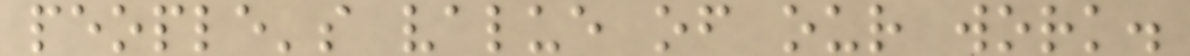people's value of our work.
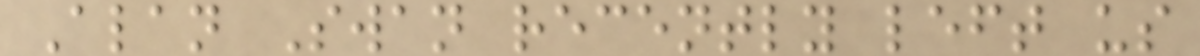Alan Swan recently left us
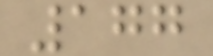177
